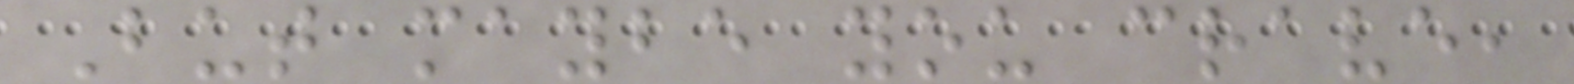But maybe you crave,
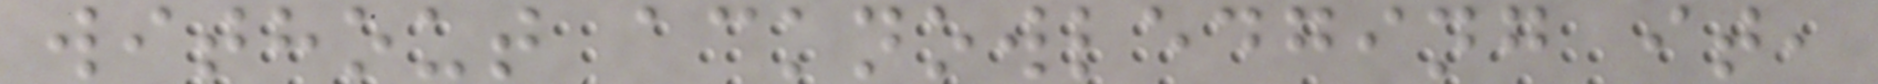without acknowledging it,
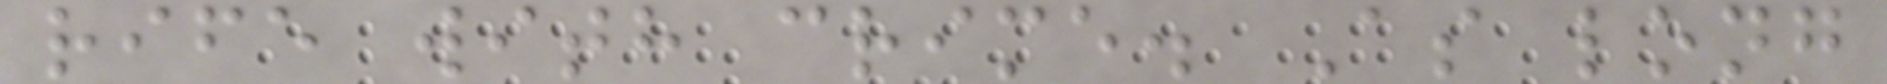rife with crime. As long
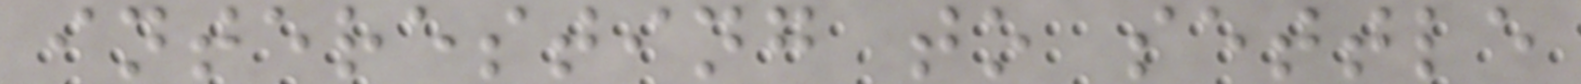interesting to settle
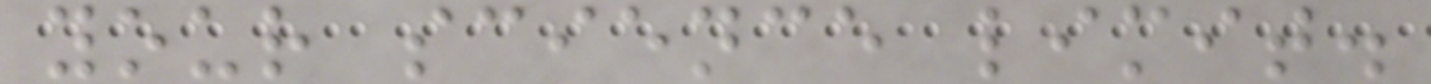your science limit.
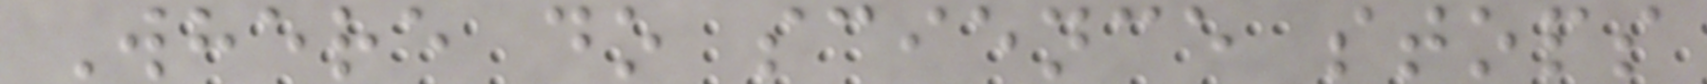Where do science stops
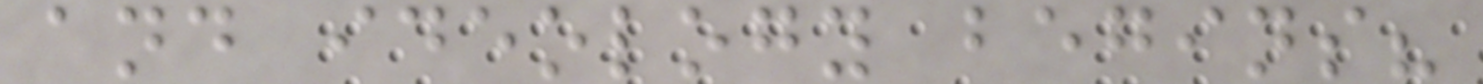and ideology begins?
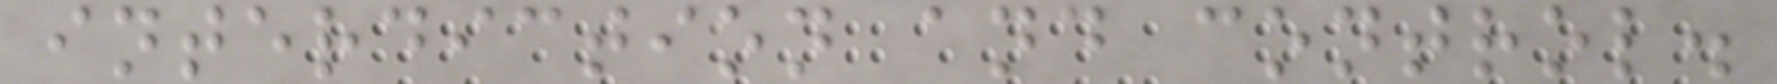interdiction and control.
